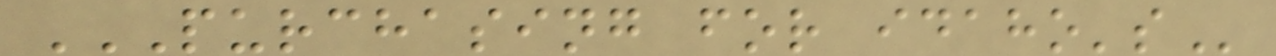PURCHASING FOR IDAHO'S
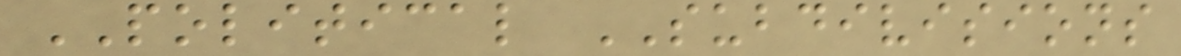POLITICAL SUBDIVISIONS
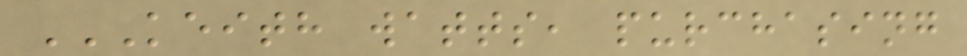KEITH WATTS, PURCHASING
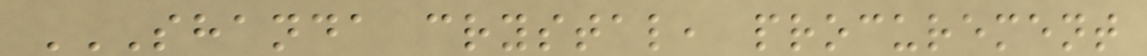SHANDA CRYSTAL, PROCUREMENT
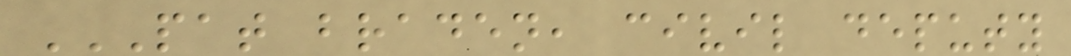PAT BRADEN, CIVIL DEPUTY
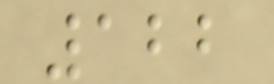122
